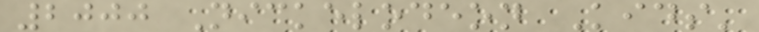2000 Nickelodeon Kids'
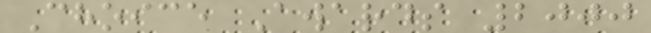Choice Awards 2000
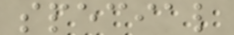special
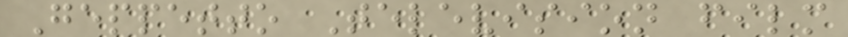Geppetto Television film
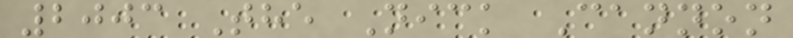2003 The Nick Cannon
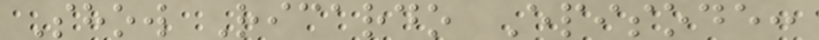Show Ricardo Episode:
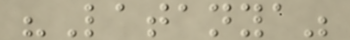"Latanya"
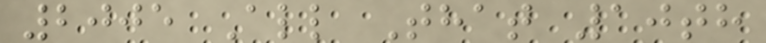2005 All That 10th
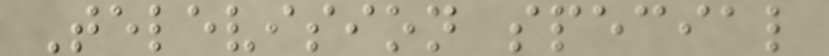Television special
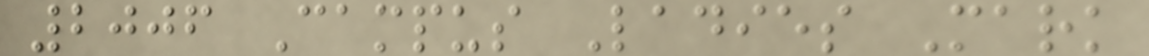2006 Campus Ladies Mark
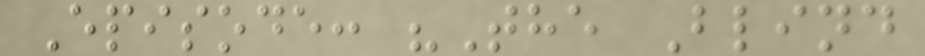Episode: "The Blind
